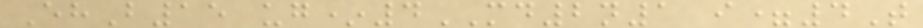EhB15 ug*4MD2n1 i=4T
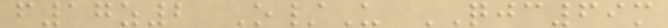f17z2 O/U QJC69m
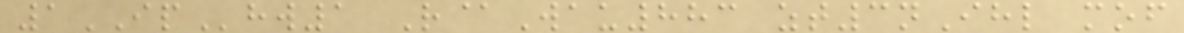1IPhw1 R@Wau883 zt3nIhl mof
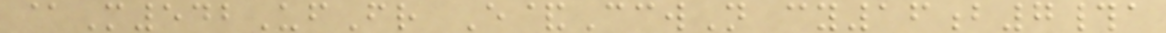@M542UfFr E&CcwN cy16b7#a
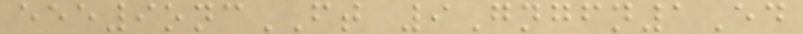eee9oncFT 9Gngfn1Ed
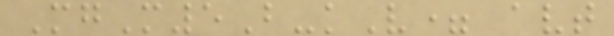MgM5B-kV= avt
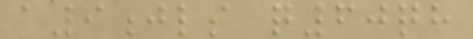a9jls q60qh
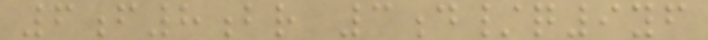6f8br 3d/q9yf
